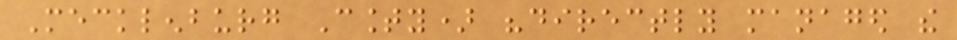Mecklenburg County) "directly managed the
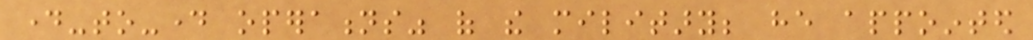day-to-day operations" of the military; he appointed
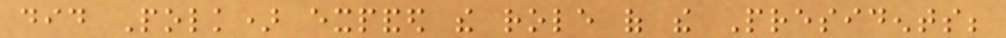did Polk) expanded the role of the Presidents;
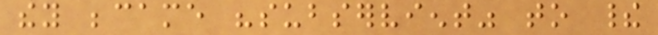they became "subservient" to their
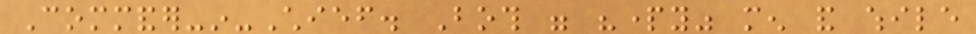Commander-in-Chief. Both were "party" men and while
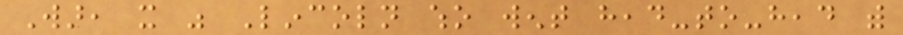War, it was Lincoln who went head-to-head with
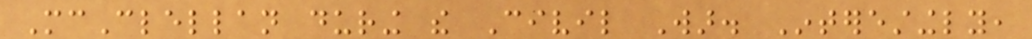McClellan during the Civil War. Interestingly,
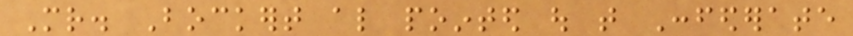Mr. Bockert also pointed out that Confederate
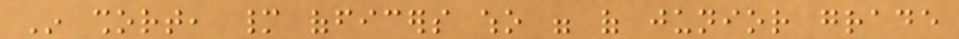In short, many officers who were of junior grade
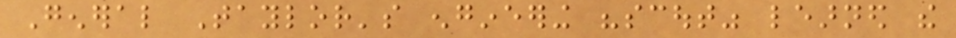General Taylor's engineering "scout" learned the
